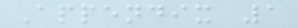Appendix 1
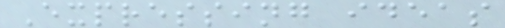Expressing ideas
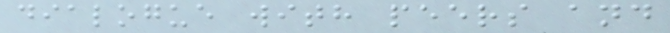dialogue with peers and
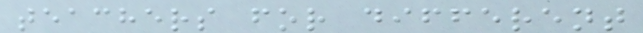teachers for different
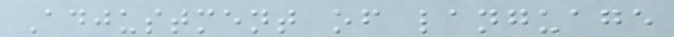Adjustment of language
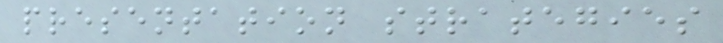presentation strategies
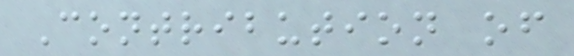Contribution of
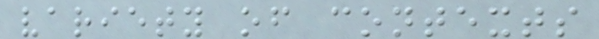variety of contexts
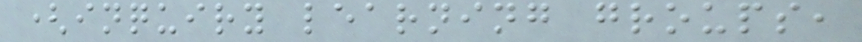(inquiry learning groups,
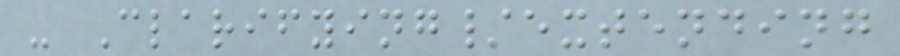- Clarifying/extending
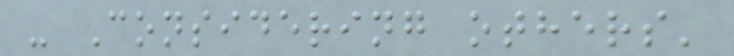- Considering others'
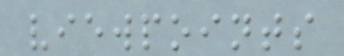viewpoints
